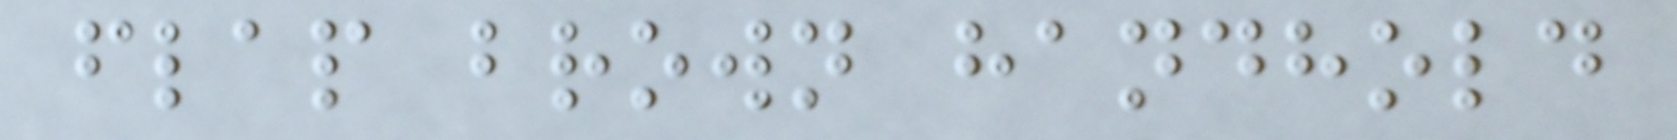flap brown handhold
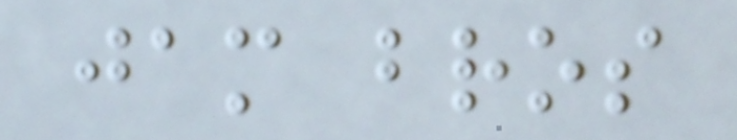jam bros
